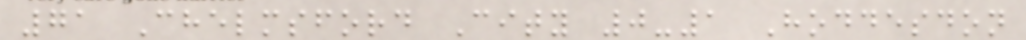71 Chelmsford City 0-1 Hoddesdon
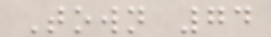Town 74
